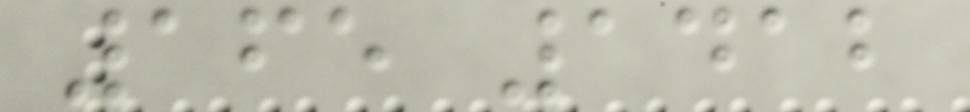165 1412
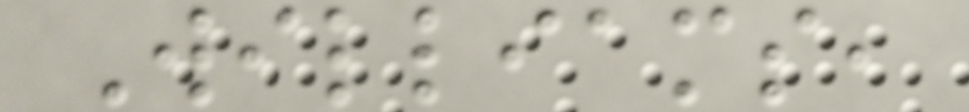Williams,
